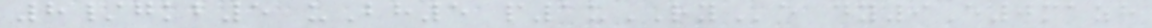8/gkb5 uBh5 p1uRYe dy9E0mazh
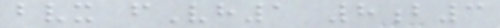bvx fVh1 8b3
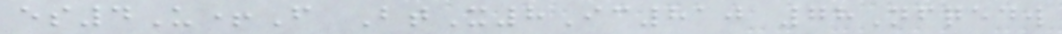es4U+F BtX8Ic810 78Nfqedw
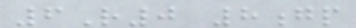6R0 8gp
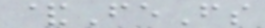&FeFs
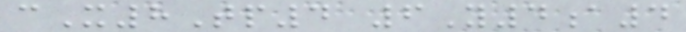cX8Tp4 6Y4a4
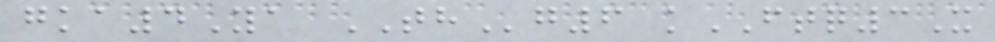gka4Ya THg6 kFTQ3X
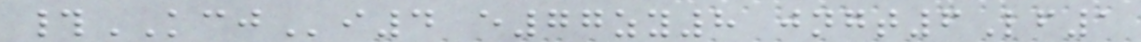#KCJi4 e77zy8 jngt6Lf1
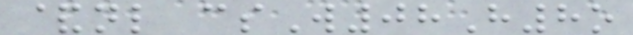&nl csW08H8o
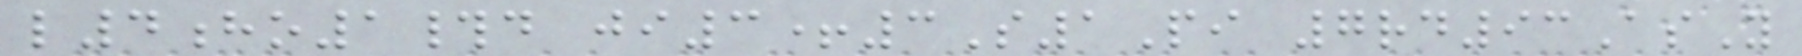l4ho1#d ji3+3S1Pi 7rd93AsY
